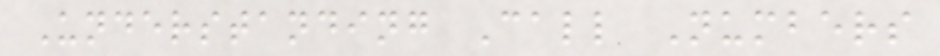Understanding Call Numbers
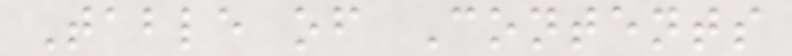Table of Contents
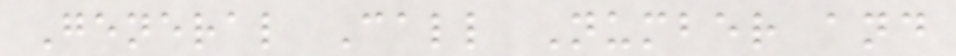General Call Number and
